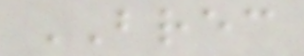BREC
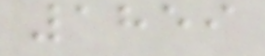1859
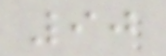90
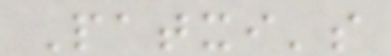Patxi's
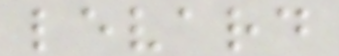levard
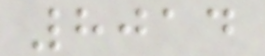8014
